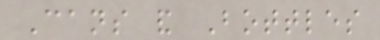Cans and Bottles
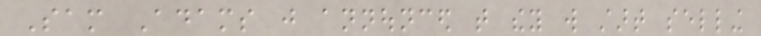Sam Adams just announced that they will start selling
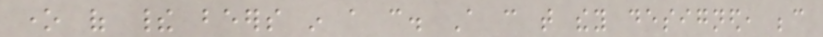one of their beers in a can. A can that they designed, because
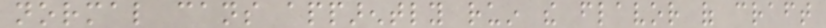normal cans apparently ruin the flavor of craft
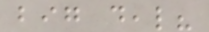big deal?
